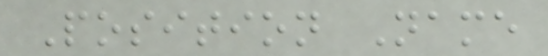Position Name
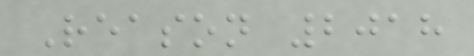Reason 2018
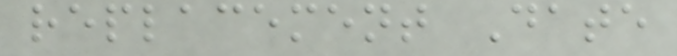replacement Date
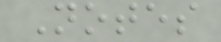Notes
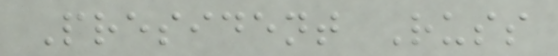President Russ
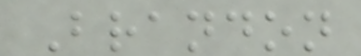Brandon
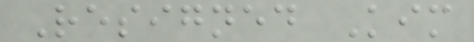Resigned Kim
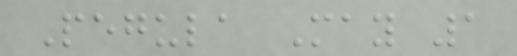Pegula May 1
